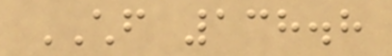CHF 138.8
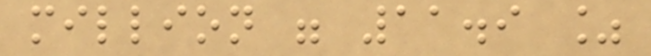million were 11.9 %
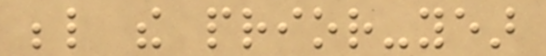below the prior-year
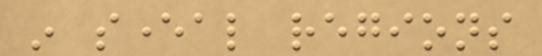in several regions
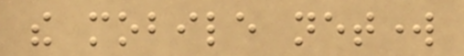the mobile network
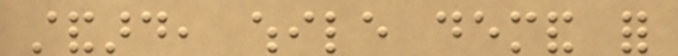standard, while demand for
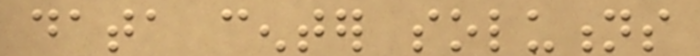data center solutions
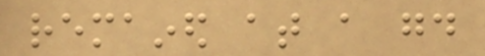remained at a good
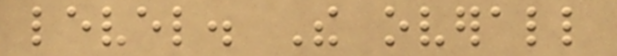level. The overall
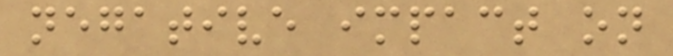negative impact on
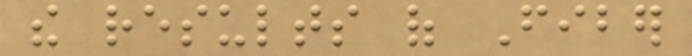the results of Fiber
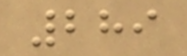289
